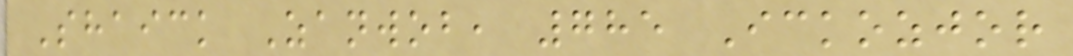Shaick Zanwob, 785 Ickozjor
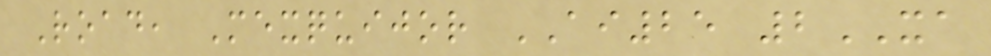Road, Mexquijor AI25 2XA
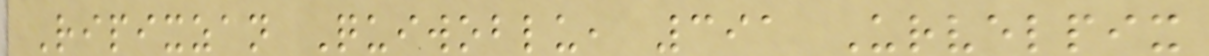Ripixzan Quiwoblu, 391 Urvelpix
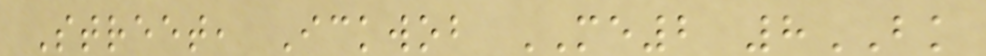Street, Ickwob ME2 8BK
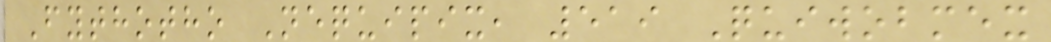Fythotho Nequipix, 519 Quiwobmex
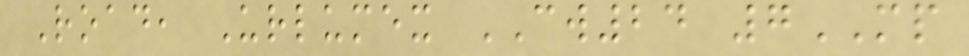Road, Urlumex CW24 7MP
